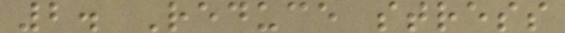2. Reduce stress
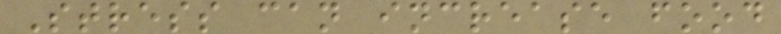Stress can increase food
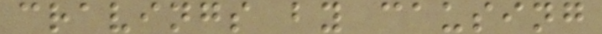cravings by causing
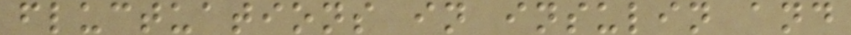fluctuations in insulin and
